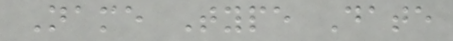Name Type Date
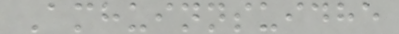Amhuinnsuidhe
